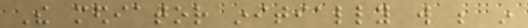The mediator initially will be in
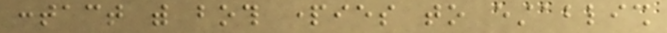contact with both parties to establish
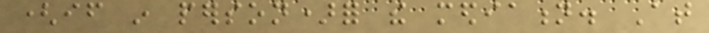(if in person)for the mediation. At
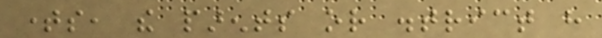times, the parents or district have
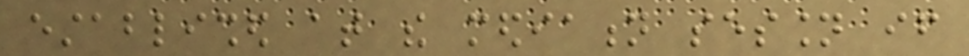established at the mediation session if
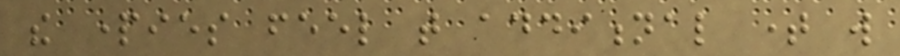the parties feel that additional time will
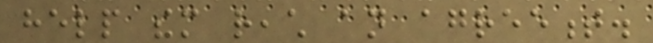help them reach an agreement.
